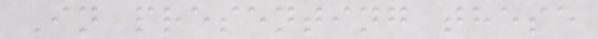In presenting these
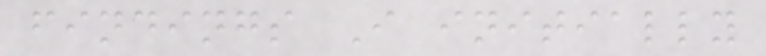findings I initially
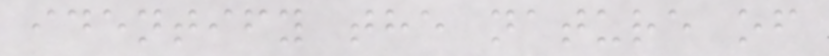identify the nature of
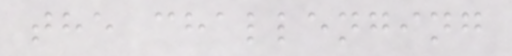the challenging
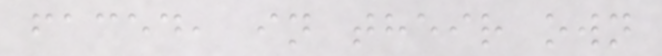faced, in their own
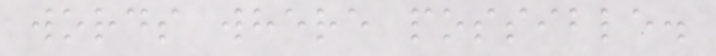words where possible.
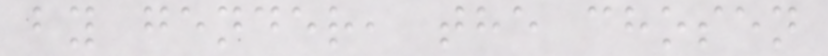by gender, the chosen
